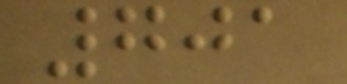701
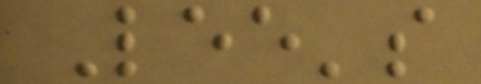Lee's
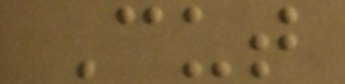Cut
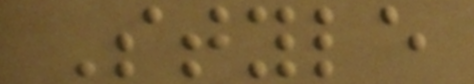Style
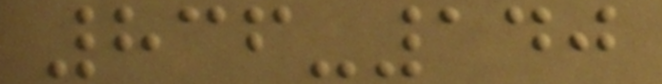836-140
